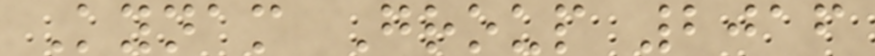Kynam Group 2016
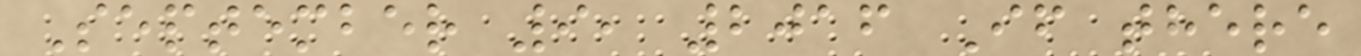September 9, 2016 If there
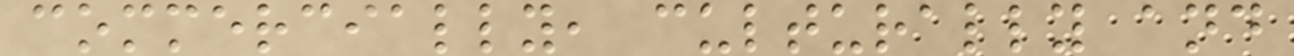commercially, culturally and
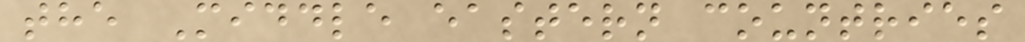the Middle eastern countries
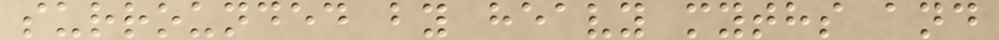surrounded by heavy myths and
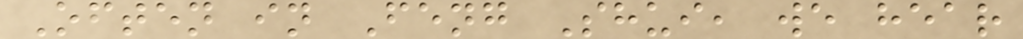Often in Feng Shui, we hear
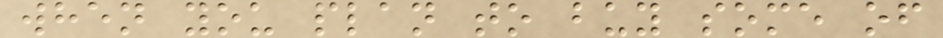when you plan to buy some of
